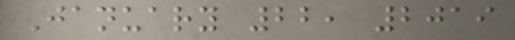January 22, 2019
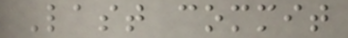Last commit
